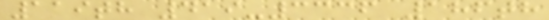119th 419-3336 186th
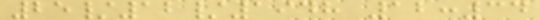25/12/1948 12:34
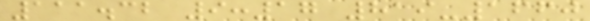111.32 9:17 819-1660
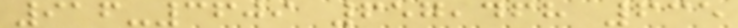916-3609 657,468 635
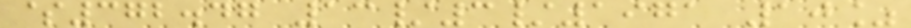$372.47 13/3/1971 10%
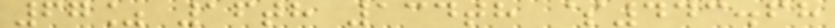67% 16th 134th $443.68
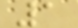1
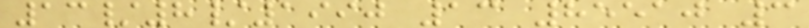13/8/1990 13 85510 3
